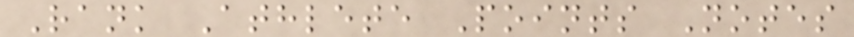Rank Athlete Points Notes
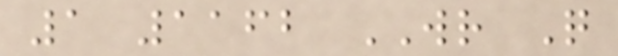1 1162 WR Q
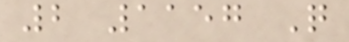2 1157 Q
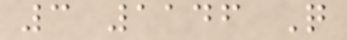3 1146 Q
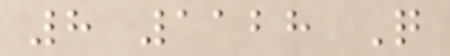8 1128 Q
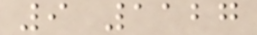9 1127
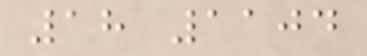18 1104
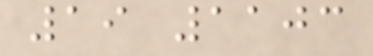19 1103
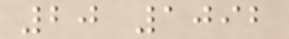20 1092
